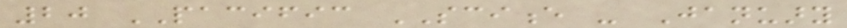20 PACIFIC SCIENCE - January
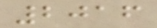2016
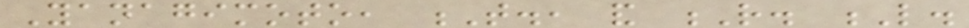Yanagimoto, T., and R. L.
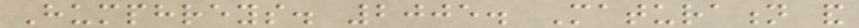Humphreys. 2005. Maturation and
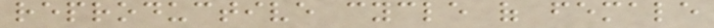reproductive cycle of female
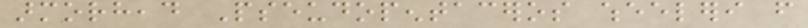armorhead Pseudopentaceros wheeleri from
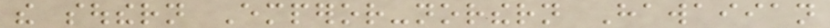the southern Emperor-northern Hawaiian
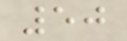50
